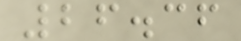26.36
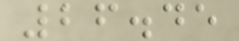26.45
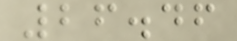26.46
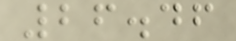26.46
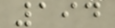194
